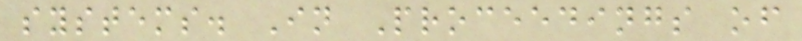systems. In Proceedings of
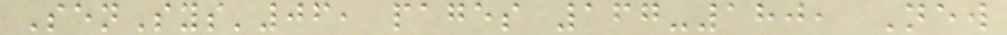SenSys'06, pages 167-180, New
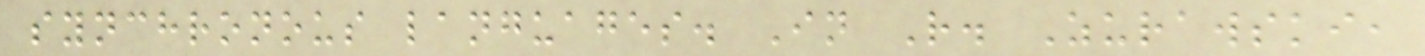synchronous languages. In R. Zurawski,
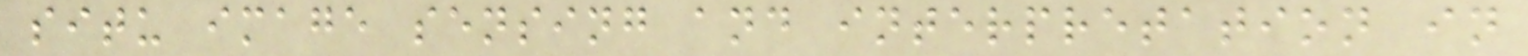situ image sensing and interpretation in
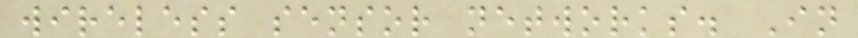wireless sensor networks. In
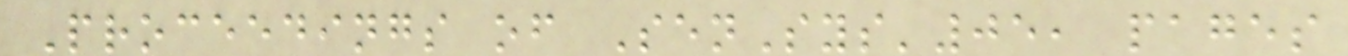Proceedings of SenSys'05, pages
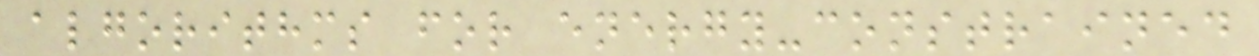algorithms for energy-constrained
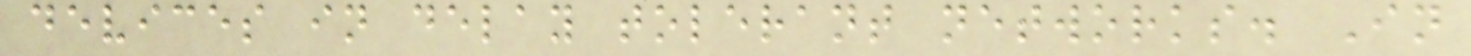devices in delay tolerant networks. In
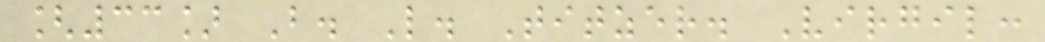[33] B. L. Titzer. Virgil:
